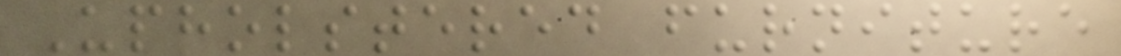Upholstered furniture
